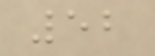52
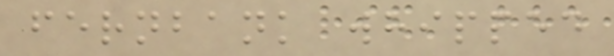fernbank whipped
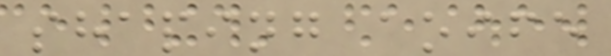shaping aoife
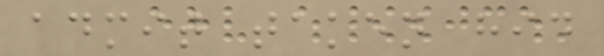admit taken hid
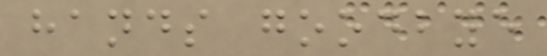hands goodbye
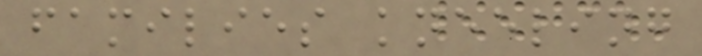families kneeling
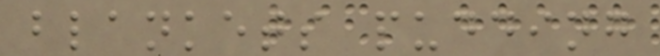blankets pudding
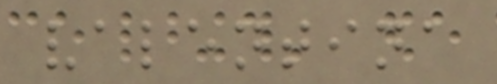valentina
